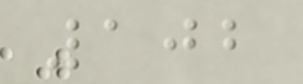102
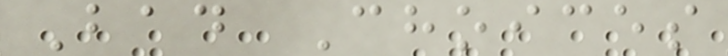Bad Choices
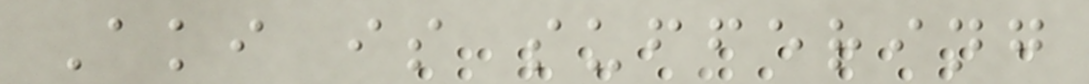Aki is suffering
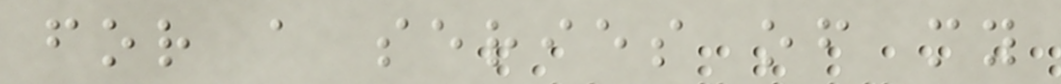for a series of my
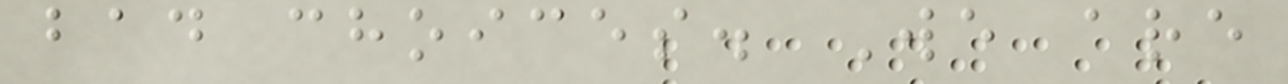bad choices. We are
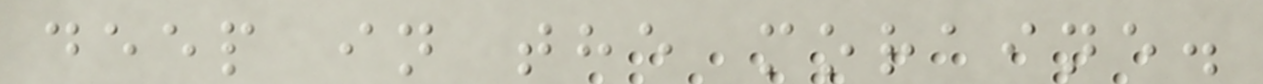deep in the moraine.
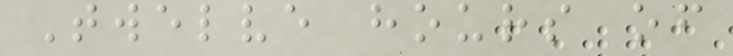Twelve hours of
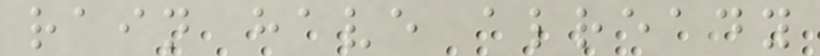rain have already
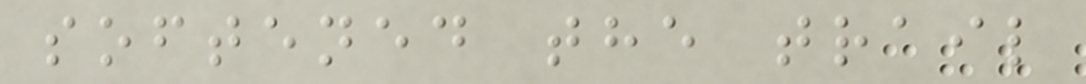softened the trail
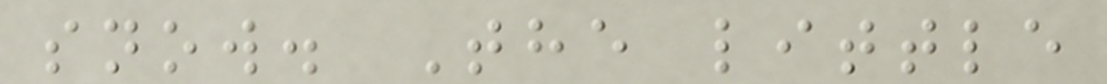snow. The little
